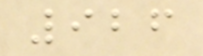926
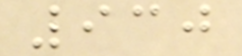930
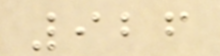926
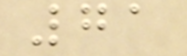71
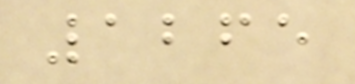1265
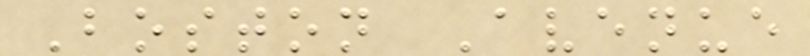Boston Avenue
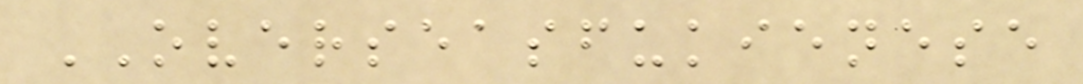OVERSEASFUKIENESE
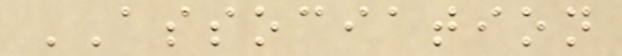ASSOCIATION
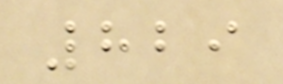829
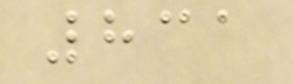831
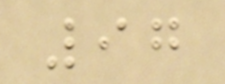97
